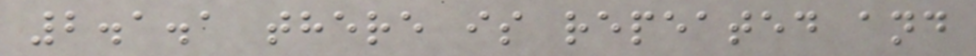2.1.1 there is repeated and
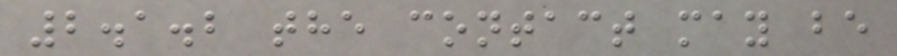2.1.2 the contact may be
